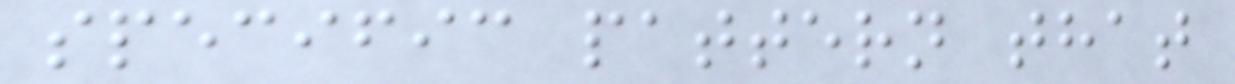specific pattern that
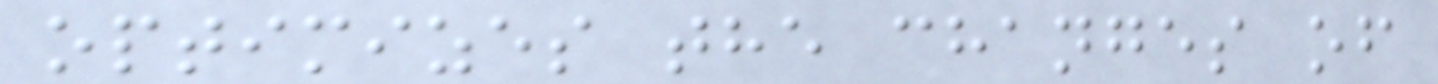optimizes the changes of
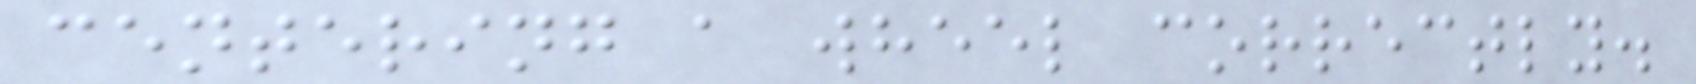centering a wheel correctly.
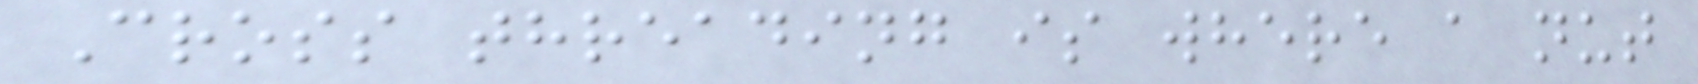Cross threading is where a nut
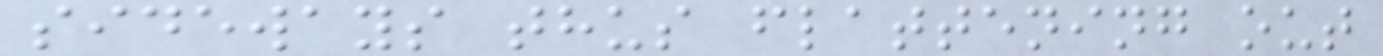sideways thus flattening out
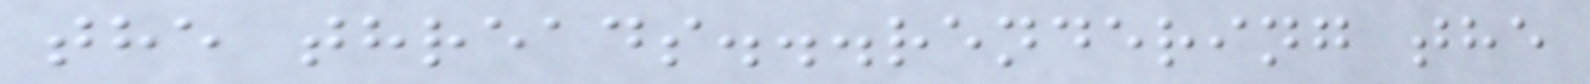the threads...rendering the
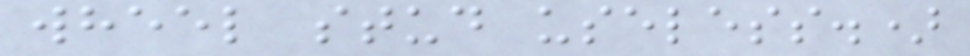wheel stud useless.)
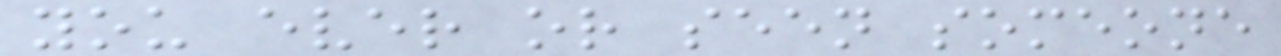you ever or seen someone
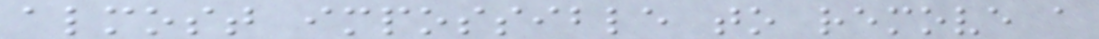almost impossible to remove a
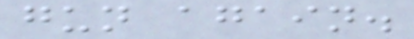gun again.
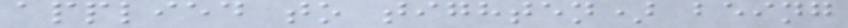applied to tighten) being
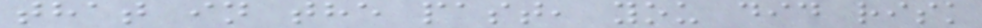that in the past, you did risk
